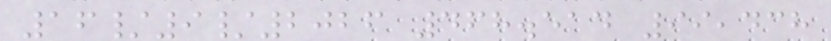16/9/2026 468.514 99,438
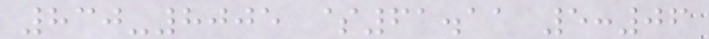830-8005 $61.11 5:06
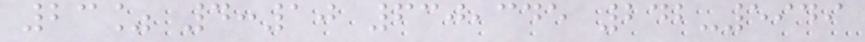23% 4:10 630,345 242-5949
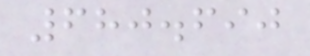680.690
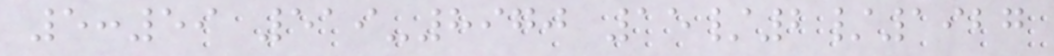5:59 519-8970 15/2/1927
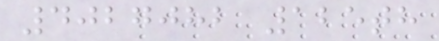4027082 125th
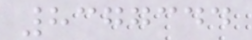8377344
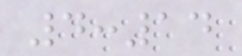4:14
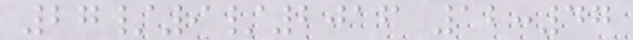27/9/2016 12:47
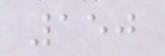150
